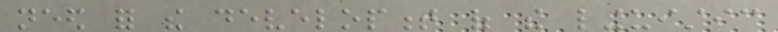need for the development of the linguistic
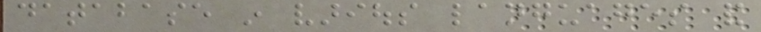database in various languages and
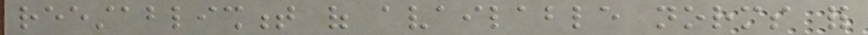reestablishment of available norms for
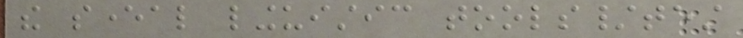the several linguistic tools/test
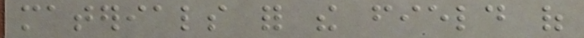materials for the field of
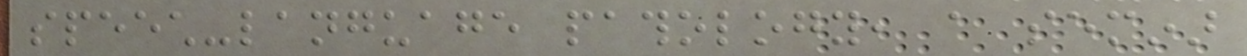speech-language pathology, a seminar
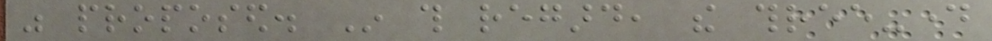was proposed. In this regard, the three-day
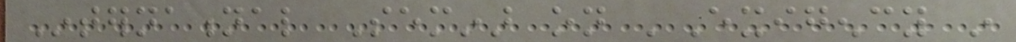International Seminar on 'Exigency in
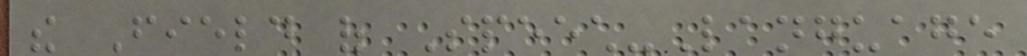the Field of Speech-Language
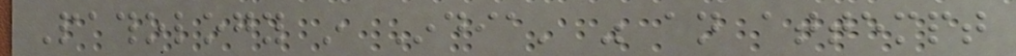Pathology in India' was an attempt
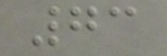73
